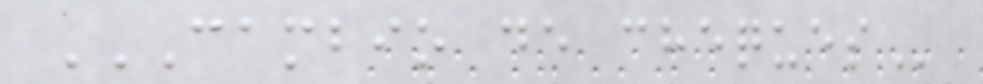CAMBIO DE CHEQUES
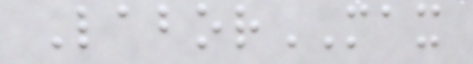LaborMAX
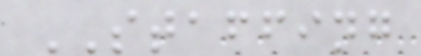STAFFING
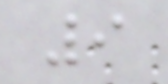9
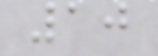10
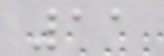11
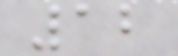12
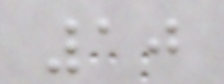10
